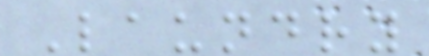Laundry
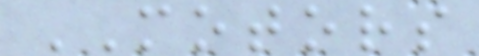MOTORS
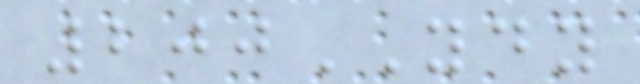200YDY
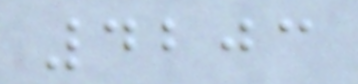4203
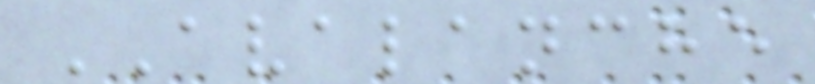AVALANCHE
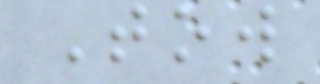Tow
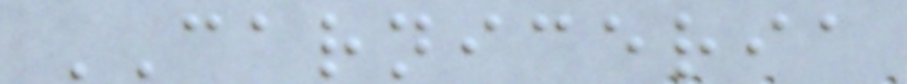CARNICERIA
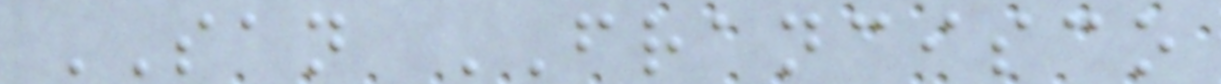SAN FRANCISCO
